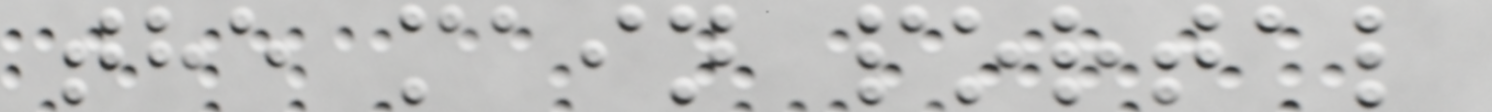the main portal
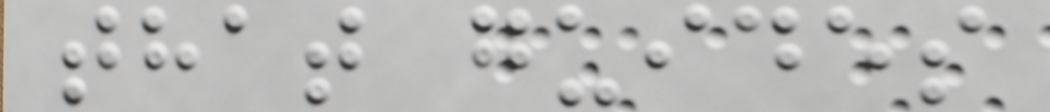that guides
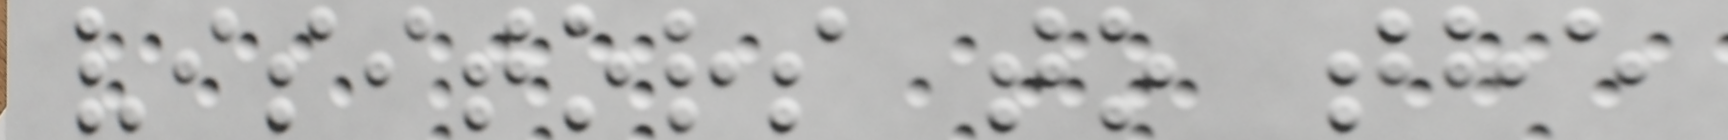visitors to the
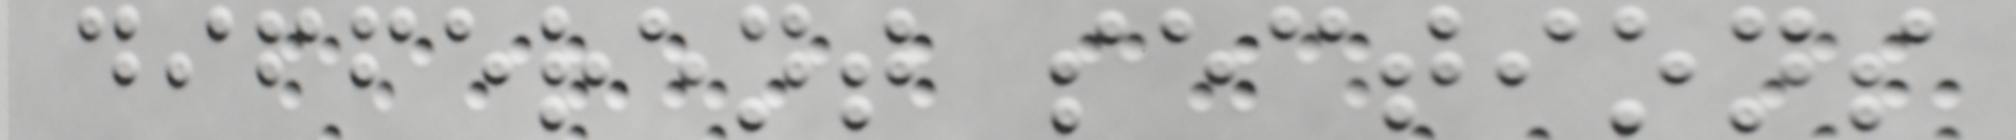different sections
